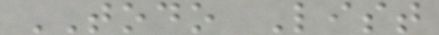TODO List
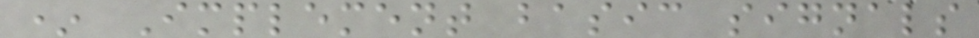* Implement basic signals
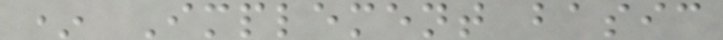* Implement basic
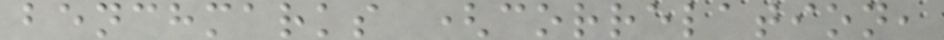benchmarks (correlation,
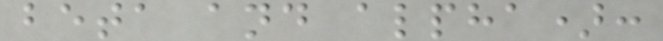beta and alpha):
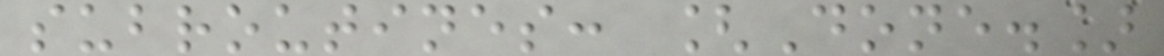subroutines: [Done.]
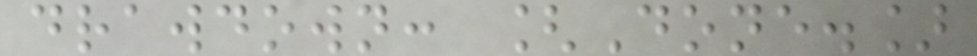drawdown: [Done.]
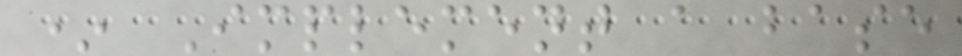* Implement a base
